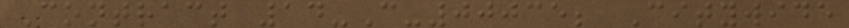Contract 14-C-00035; Citywide
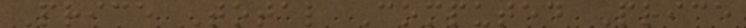Price Total Computed Price
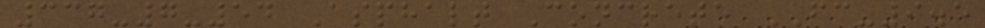337-7-54 Asphalt Concrete FC-9.5
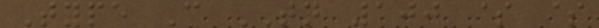Type C TN 100 $ $
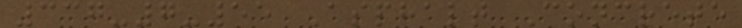337-7-55 Asphalt Concrete
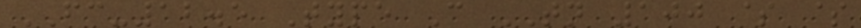FC-12.5 Type C TN 100 $ $
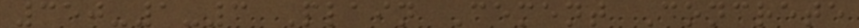350-1-3 Plain Cement Concrete
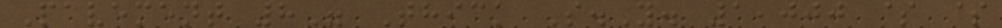Pavement 8" Thick S.Y. 1,000 $ $
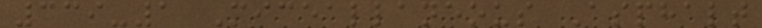339-1 Miceallaneous Asphalt
